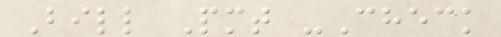Bill Pmt -Check
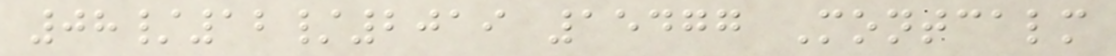08/12/2019 15477 Montcalm
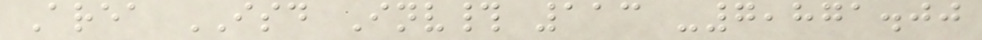Area ISD Inv# 113 -7,871.00
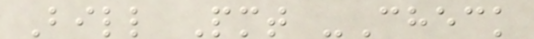Bill Pmt -Check
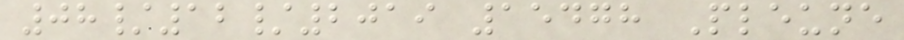08/12/2019 15478 Pleune
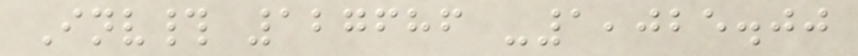Inv# 127686 -1,025.00
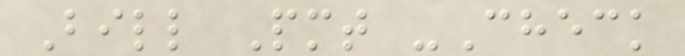Bill Pmt -Check
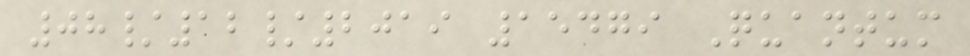08/12/2019 15479 Quantum
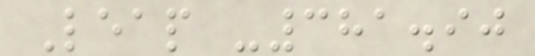Leap -381.90
